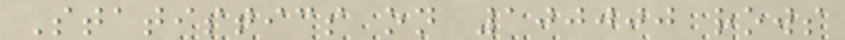Statistics on 100000 rows
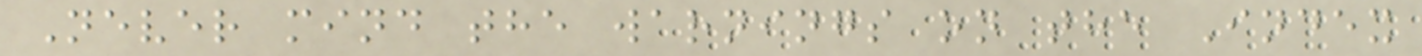Never mind the warnings on the Index
